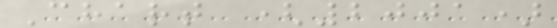Chart (2001)
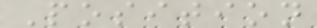Position
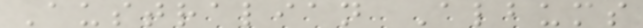Australian Albums
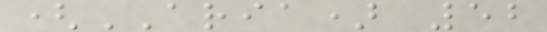(ARIA) 52
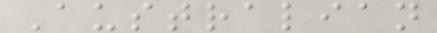Australian
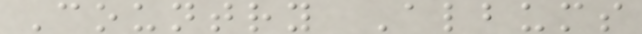Country Albums
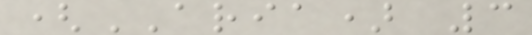(ARIA) 3
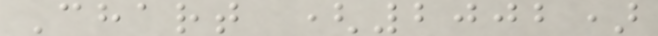Chart (2002)
